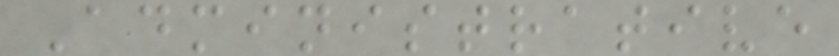Administrative
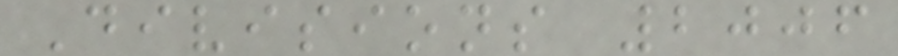Divisions 2006
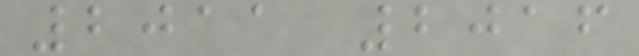2011 2016
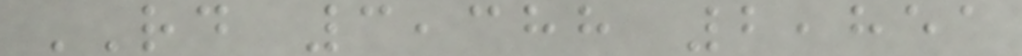RD 3,388 2,851
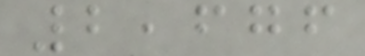2,676
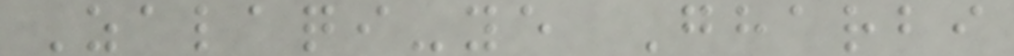Zalaqi-ye Gharbi
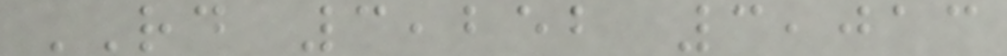RD 3,252 3,013
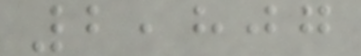2,807
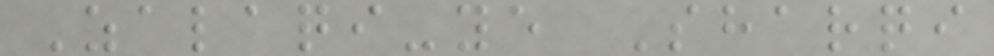Zalaqi-ye Sharqi
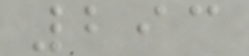293
